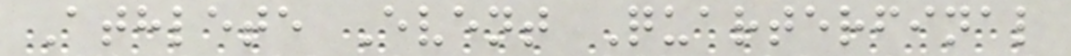Athlete Event Quarterfinal
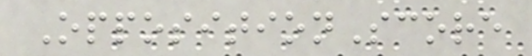OppositionScore
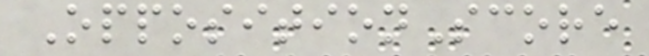OppositionScore
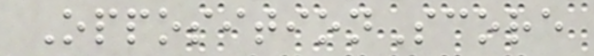OppositionScore
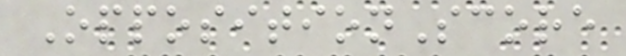OppositionScore
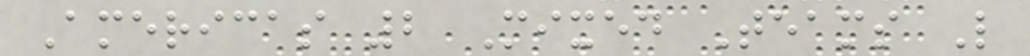Americas 2 Mixed Teams L
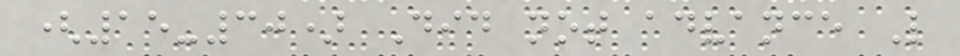(15-30) Did not advance L
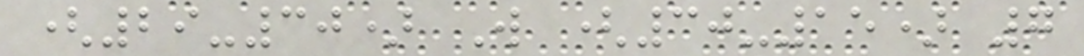(29-30) W (30-15) 7
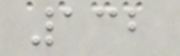132
